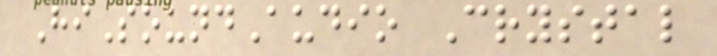HiSoundAudio Crystal
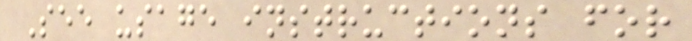See usage instructions for
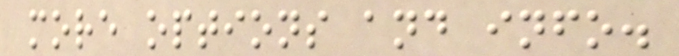more options and info.
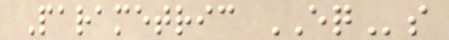Parametric EQs
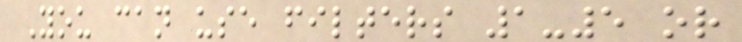You can use filters 1-5 or
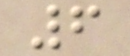6
